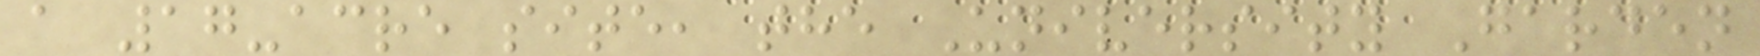a 17-acre site, the University Garden
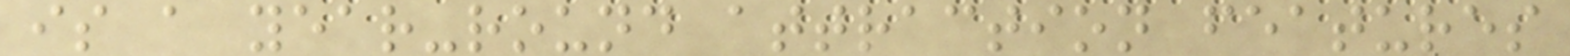is a year-round attraction features
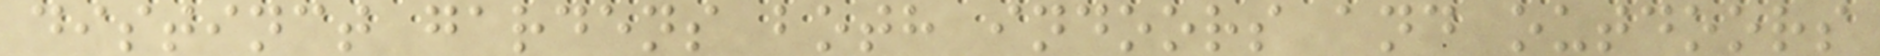distinct gardens both indoors and outdoors
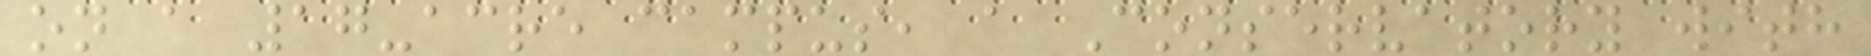on a 17-acre campus, a Conservatory with
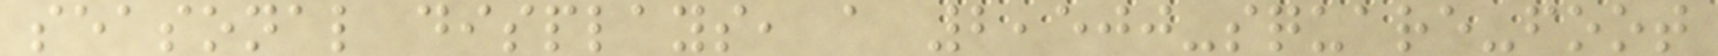seasonal displays, a 2,500-square-foot
